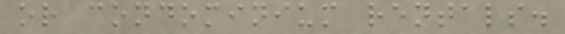or condominium rentals.
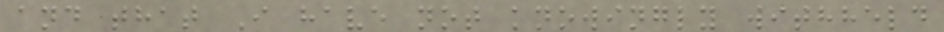and that I have not knowingly withheld
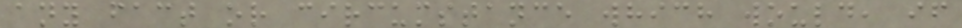any fact or circumstance which would, if
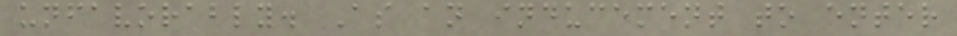unfavorably. As an inducement to enter
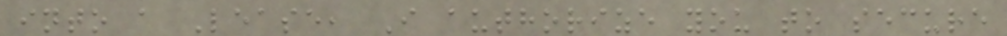into a Lease, I authorize you to secure
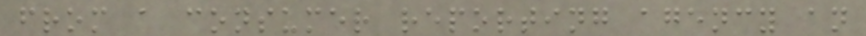from a consumer reporting agency an
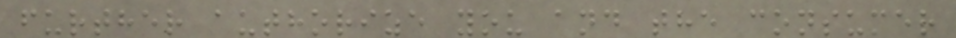further authorize you and the consumer
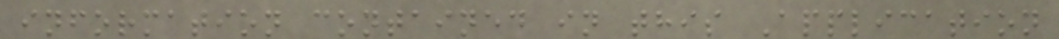information contained in this Application
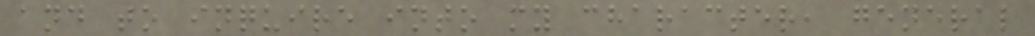and to inquire into my character, general
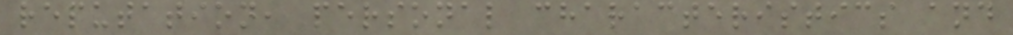reputation, personal characteristics and
